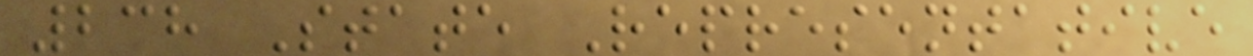238 State Representative
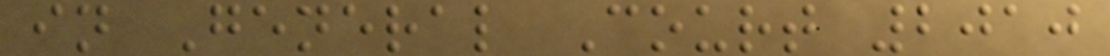in General Court 2010
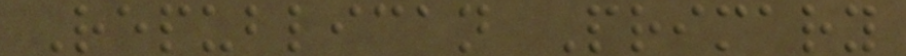Republican Primary
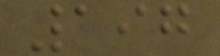197
